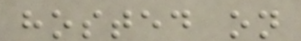hosted on
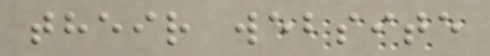their website
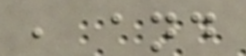, and
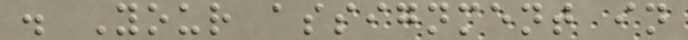. Your assignment in
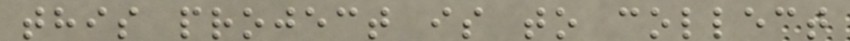this project is to collect
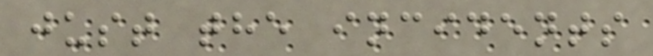just the incidents
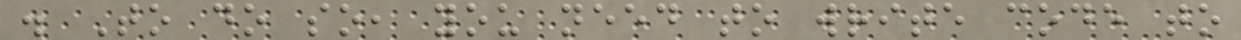. To do so, you need to write code to
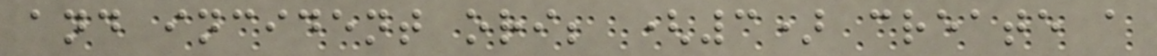and incident ori; (3) create a
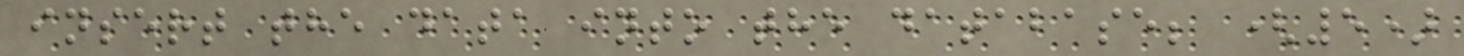insert the data into the database; (5)
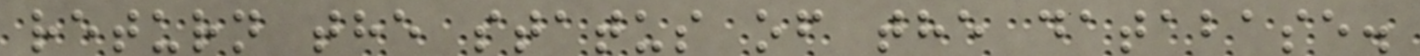return the status of the database.
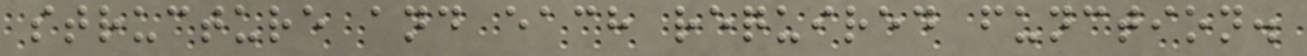structure and each required function.
